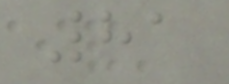81
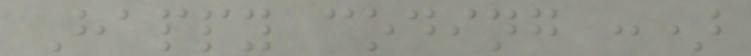Happy coding :)
